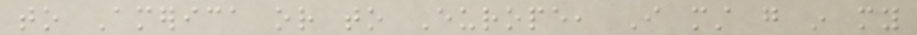to America or to Europe, I must go in my
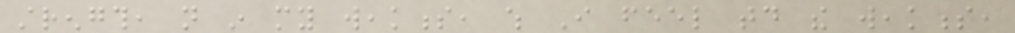strength, not in my weakness, which I feel today the weakness,
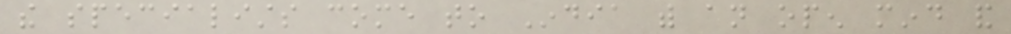the specialists come to India with an open mind and
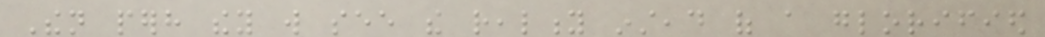Then perhaps they will see the reality instead of a glorified
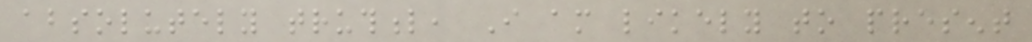absolutely truthful, I am likely to present
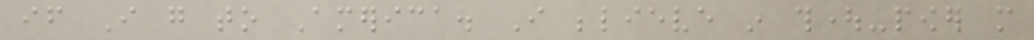if I go to America. I believe in thought-power more
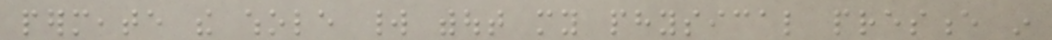permeate the whole world without my physical presence in
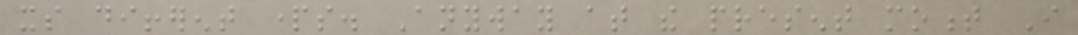its different parts. Anyway at the present moment I
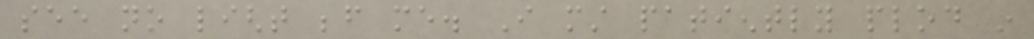see no light before me. I must patiently plod in
